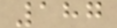187
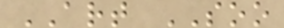ART SOO
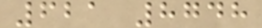621 8748
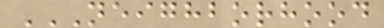NEIGHBORHOOD
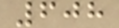608
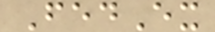FedEx
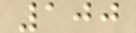100
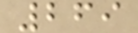269
